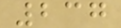237
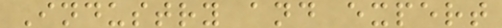Industry and expert
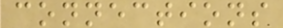connections
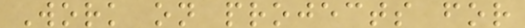Work on projects for
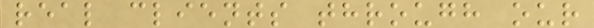real clients through our
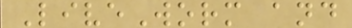LiveWorm and
